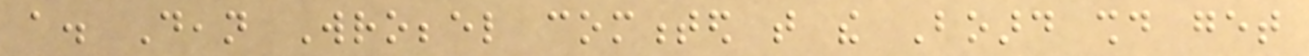a. Dean Wrobbel commented that the Board should get
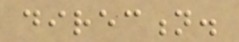direction.
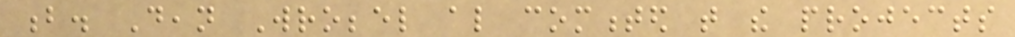b. Dean Wrobbel also commented that the projects
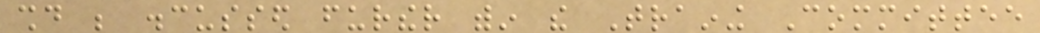should be discussed further within the Training Committee
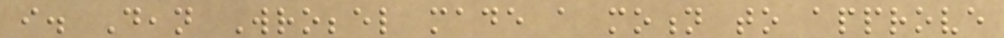i. Dean Wrobbel made a motion to approve
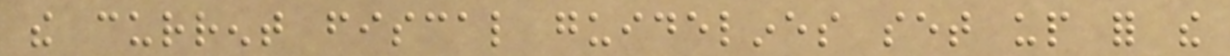the current fiscal guidelines set up for the
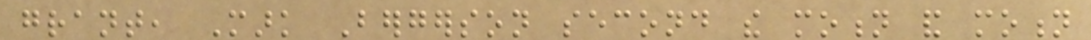grant, Mark Bergerson second the motion and motion
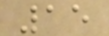15
